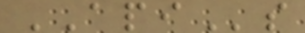APIs
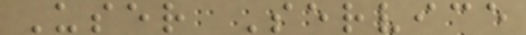User Service
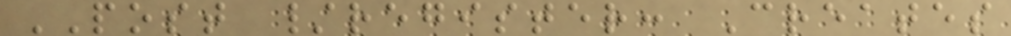POST /register: Creates
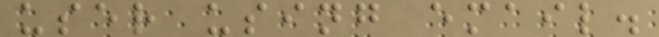user using email.
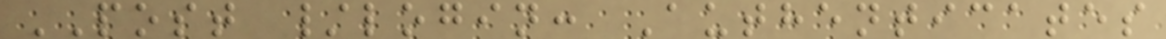POST /login: Authenticates
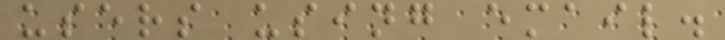users using email.
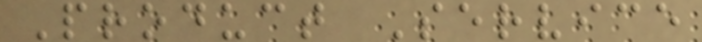Product Service
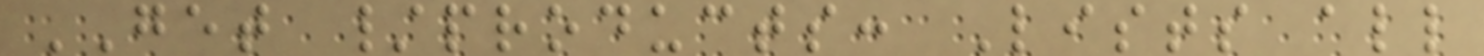GET /products: Lists all
